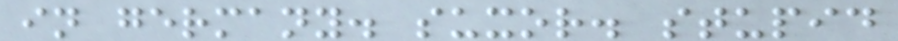in germany. suxor. stupid
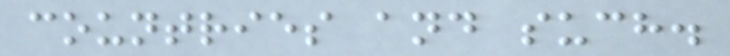countries and such.
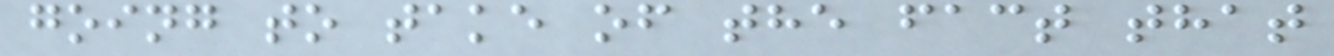going to take of the fact that
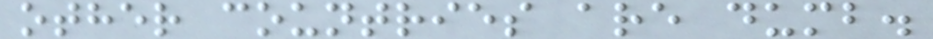other countries are dumb.
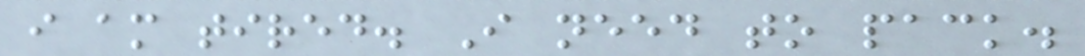i am tired. I need to pack.
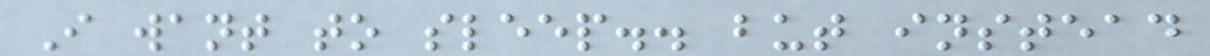I want to sleep.. but instead
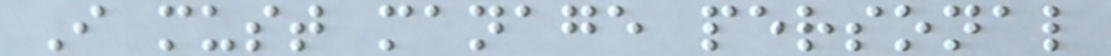I must manage personal
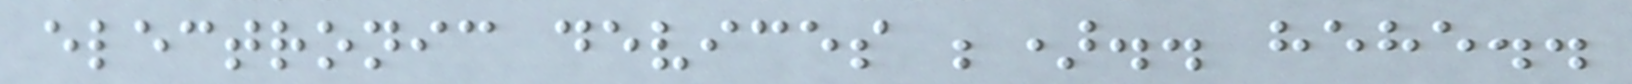electronic devices ;).. hehe..
